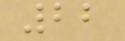22
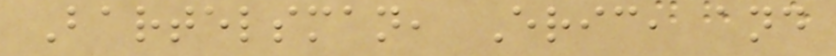Bartelsman, Eric, and
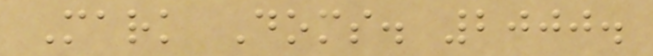Mark Doms. 2000.
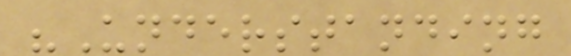"Understanding
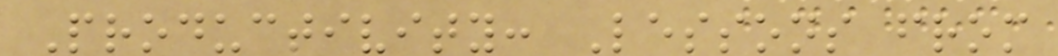Productivity: Lessons from
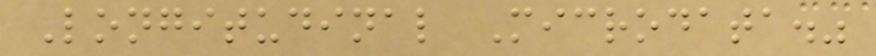Longitudinal Microdata."
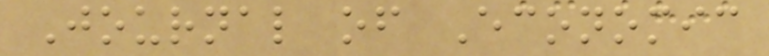Journal of Economic
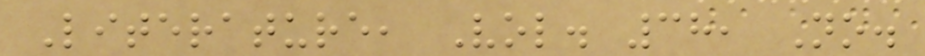Literature, Vol. 38, No.
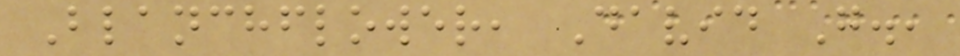Blanchflower, David G.,
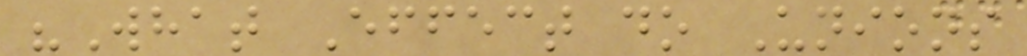"What Effect do Unions
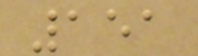151
